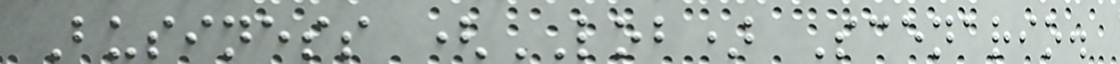Business (LOB) Scenario.
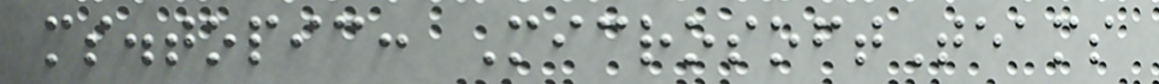ms.topic: MicrosoftTeams
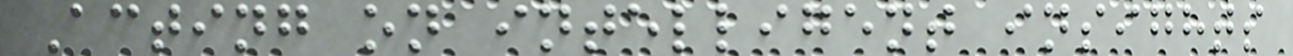Acting on intelligent insights
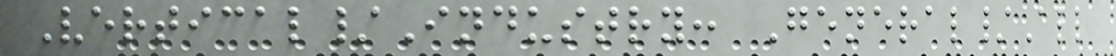Vertical/Industry: General/All
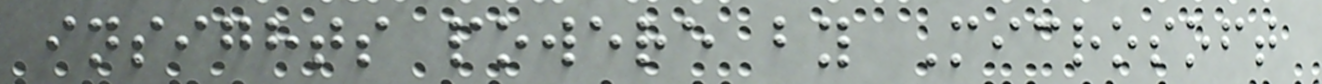insights powere by Microsoft
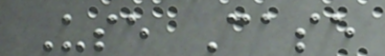Use Case
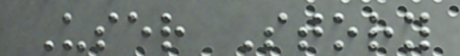User Story
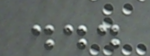...
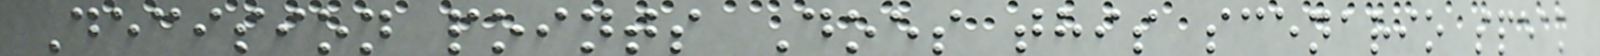Decision points Does this scenario speak
